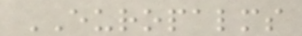EUROPALMS
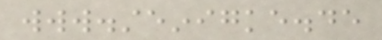www.steinigke.de
